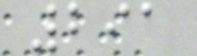291
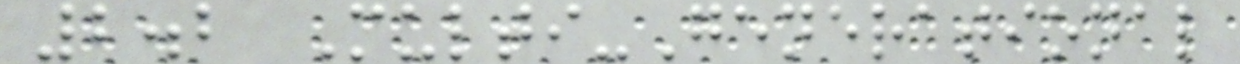2.2 Multi-Generational
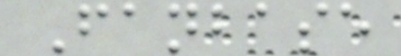Fanbase
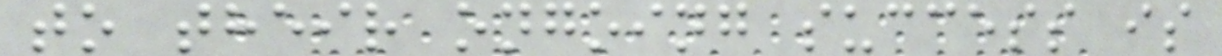to their ongoing success is
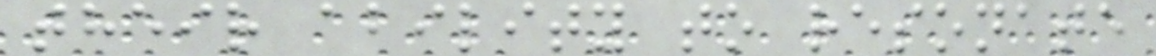their ability to resonate
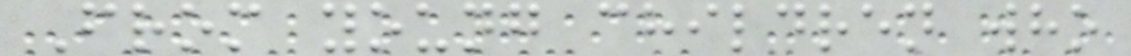From young children who
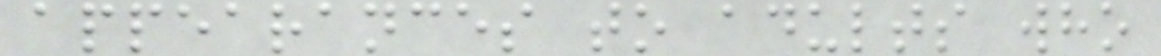appearances to adults who
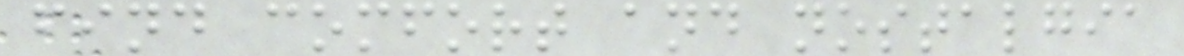find comfort and nostalgia
